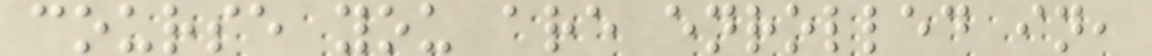course you are enrolled in,
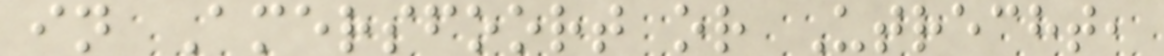in Amersfoort or Utrecht,
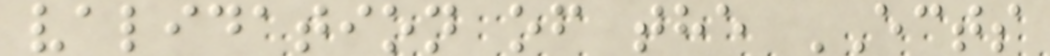validation of the ECTS
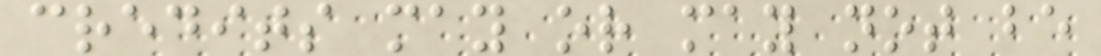credits may or may not be
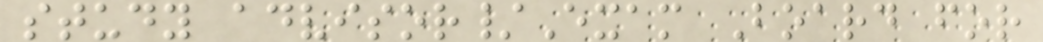study advisor/Exam Board for
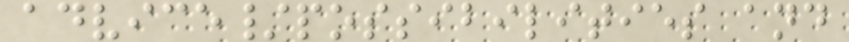advice/possibilities and
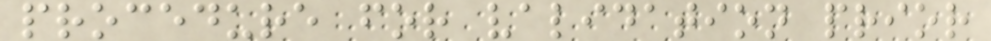procedure for validation prior
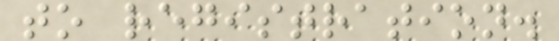to registration.
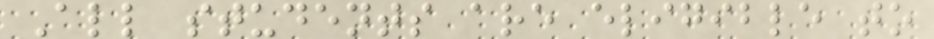All students are eligible to
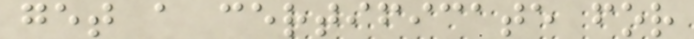get a certificate for
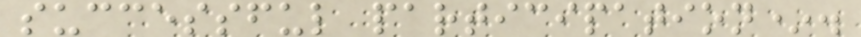successful participation*.
